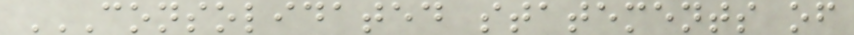CONSOLIDATED STATEMENTS OF
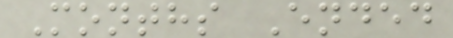Months Ended
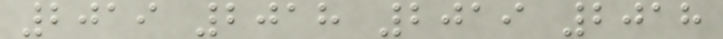2019 2018 2019 2018
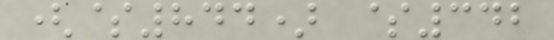($844) $342
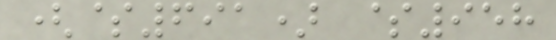($691) $958
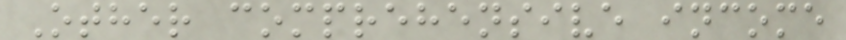Other comprehensive income
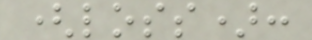(loss):
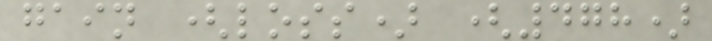gain (loss) (478)
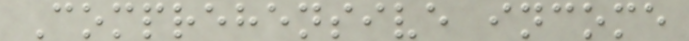Comprehensive income
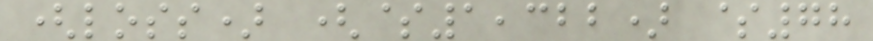(loss) ($1,322) $78
